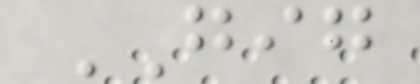GIG
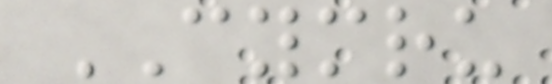CYMRU
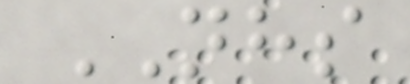NHS
